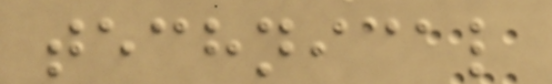technical
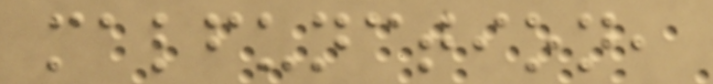malfunction,
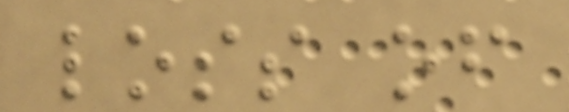loss of
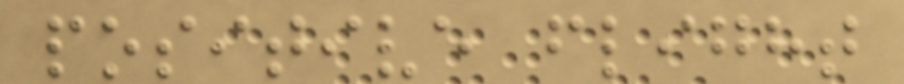positive flight
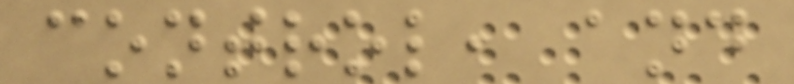control, and
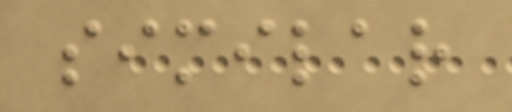similar
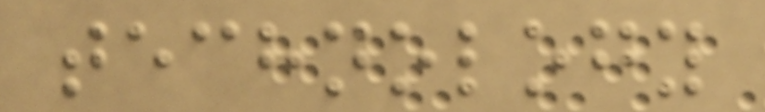technology
